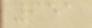651
